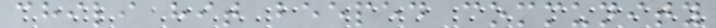chili hit beeped community
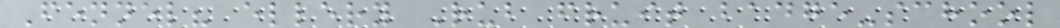Fennel? ellery Rub fruit badge-school
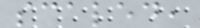scaled,
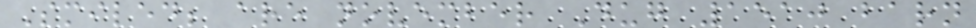Smiled; are november Dug 1510 barn
